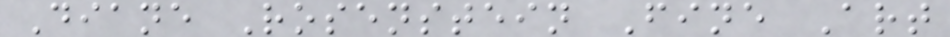Diane Rosenstein Fine Art
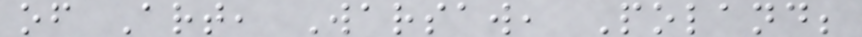of Art, Warsaw, Poland;
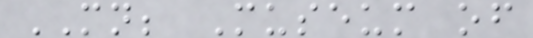MN; Museum of
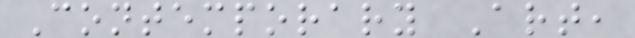Contemporary Art,
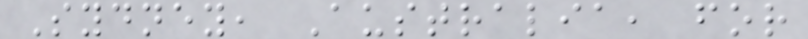Sydney, Australia, for
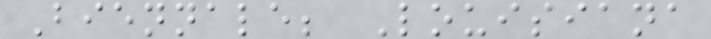Biennale; Louisiana
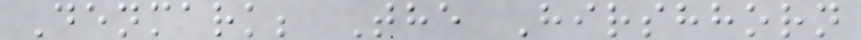Denmark; The Hirshhorn
